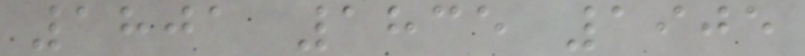1801 1835 1905
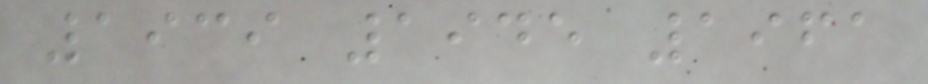1939 1945 1961
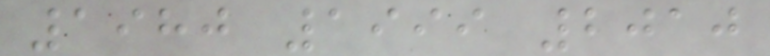1980 1999 2010
